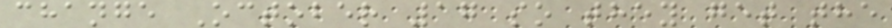change October 17 so they get the
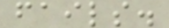fails.
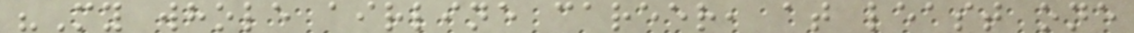"My whole airline career, at least one
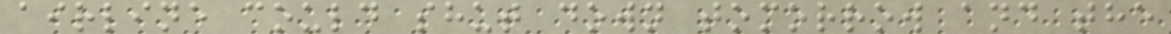airline could shut down tomorrow and the
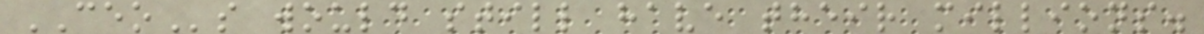CEOs would still have their millions.
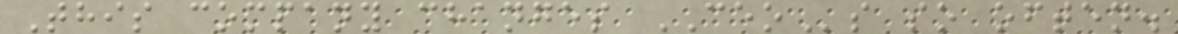This company changes CEOs so often.
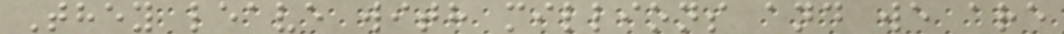They leave with millions and we are
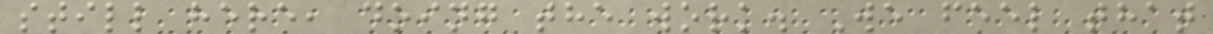still here, doing the work. We feel that
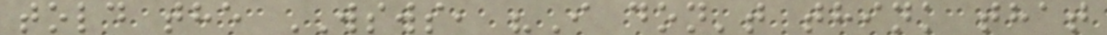told the WSWS, "I don't think that
